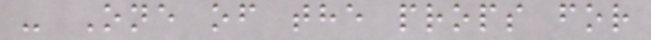- One of the props for
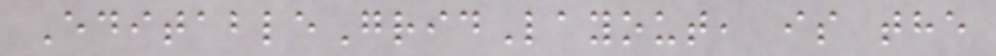EditableGridLayout, is the
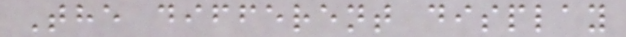The different display
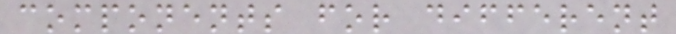components for different
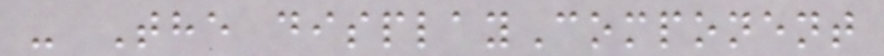- The displayComponent
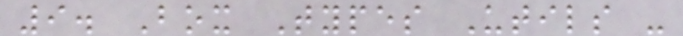9. Box Types Utils -
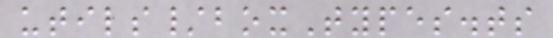utils/boxTypes.ts
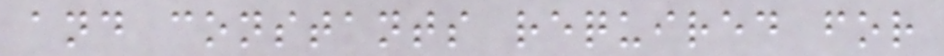and constants required for
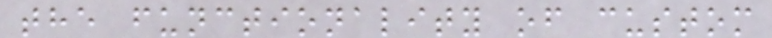the functionality of custom
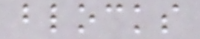blocks
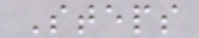Steps
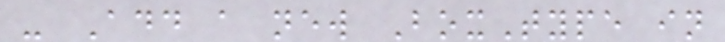- Add a new BoxType in
